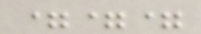===
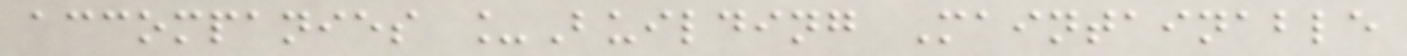accompanies _Building Maintainable
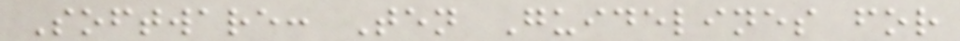Software: Ten Guidelines for
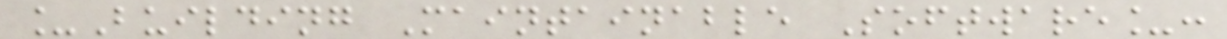_Building Maintainable Software_:
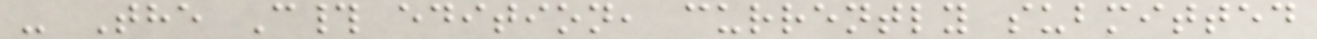- The C# edition, currently submitted
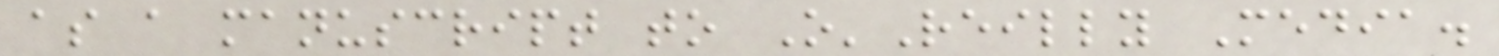as a manuscript to O'Reilly Media.
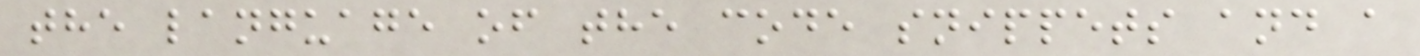the language of the code snippets and a
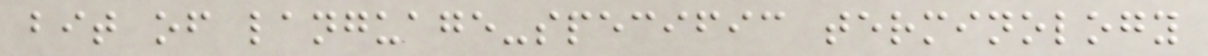bit of language-specific terminology
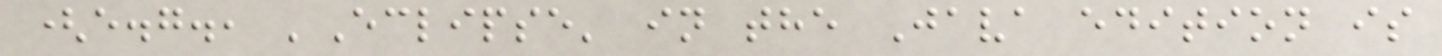(e.g., 'Eclipse' in the Java edition is
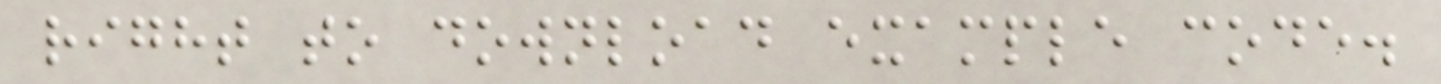right to download example code.
